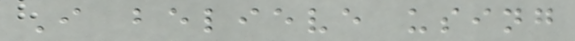I believe using
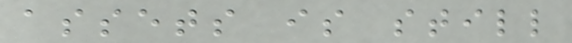assets is still
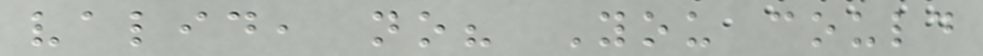valid, no? You could
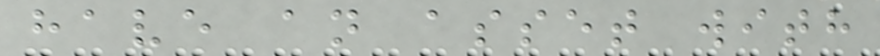have an asset with
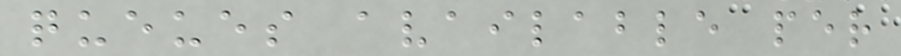queues available per
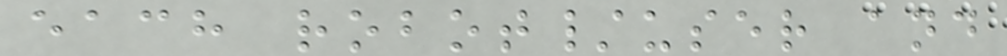each robot/user and
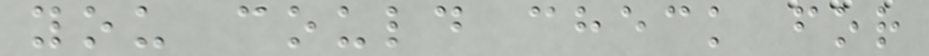you could check for
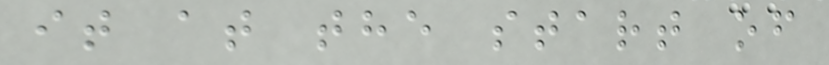it at the start of
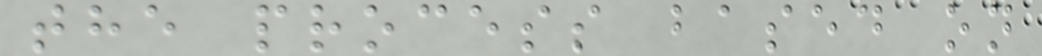the process based on
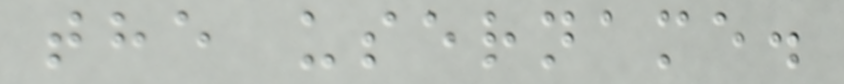the username.
